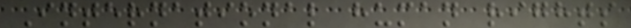International human rights
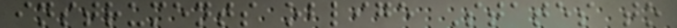instruments oblige States to
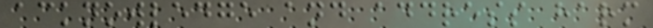acknowledge and address harm
